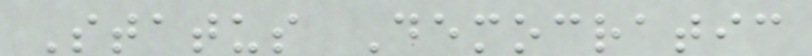Status Democratic
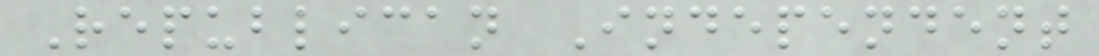Republican Independent
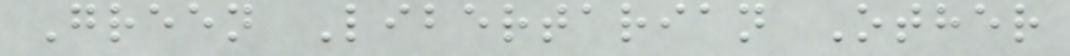Green Libertarian Other
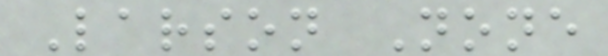Larson None
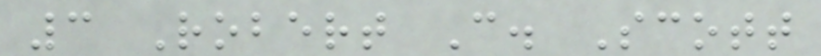3 Robert C. Scott
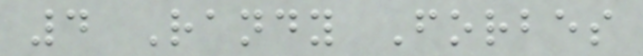4 Randy Forbes
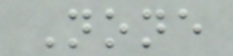None
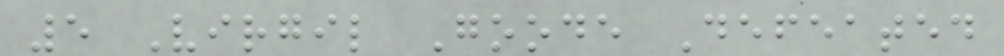5 Virgil Goode Defeated
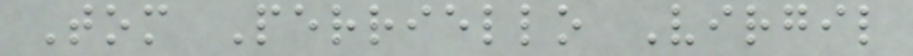Tom Perriello Virgil
